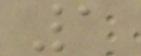1
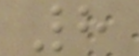8
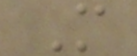M
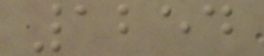1254
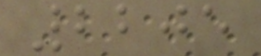2205
